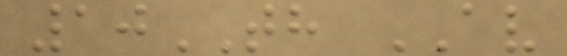10TH AV
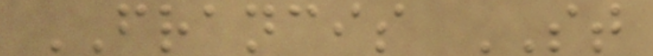FRANCIS ST
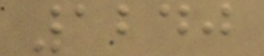1240
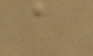a
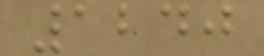1240
